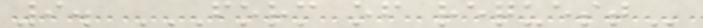9. FORM OF REQUEST
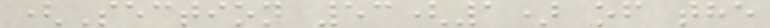(Section 53(1) of the
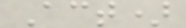Act)
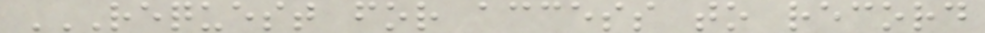REQUEST FOR ACCESS TO RECORD
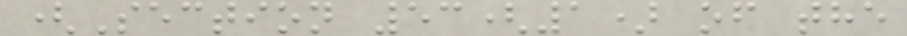(Section 53(1) of the
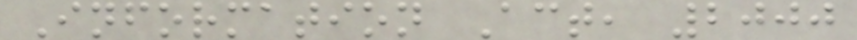Information Act, 2000
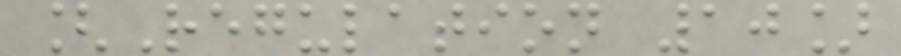[Regulation 10]
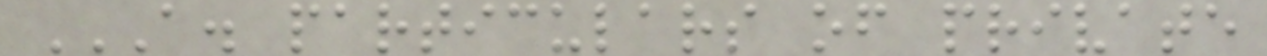A. PARTICULARS OF PRIVATE
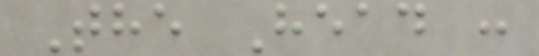The Head :
